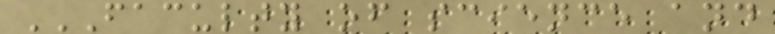FACULTY OF SCIENCE AND
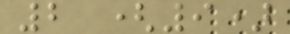2 (9)
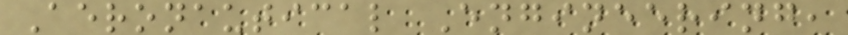Aeronautical Engineering,
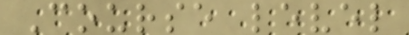Course level
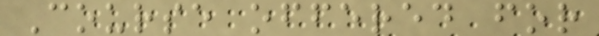Course offered for
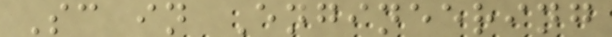Sc in Engineering
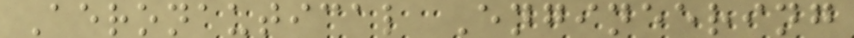Aeronautical Engineering
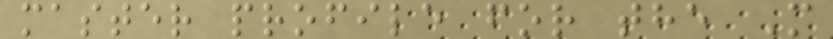master profile for the M
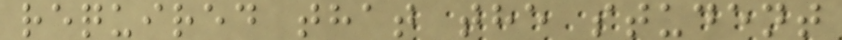required that the student
